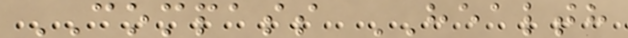COMPASS HEALTH
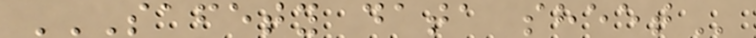SAFETY DATA SHEET
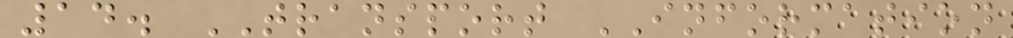14. TRANSPORT INFORMATION
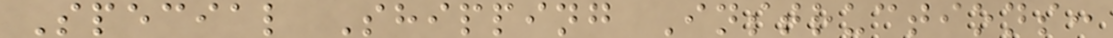Special Shipping Instructions:
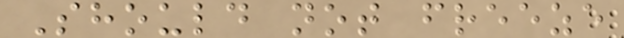Should not freeze
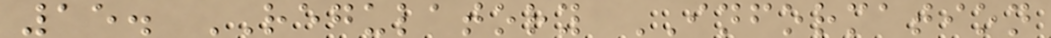15. REGULATORY INFORMATION
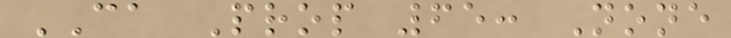CA Prop 65: None
